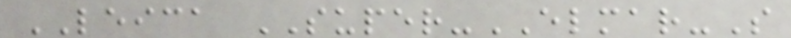LEICA SUPER-ELMAR-S
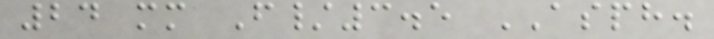24 mm F/3.5 ASPH.
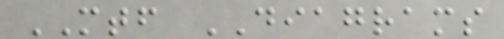MTF DIAGRAMS
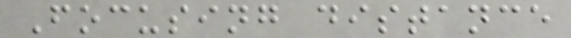Focusing distance
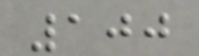100
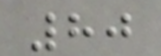80
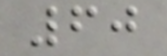60
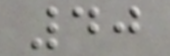40
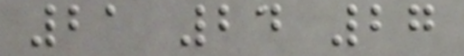21 24 27
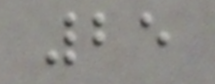25
